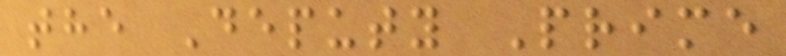the Deputy Prime
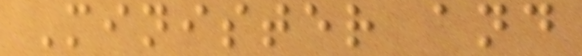Minister and
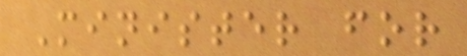Minister for
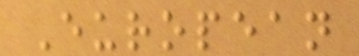European
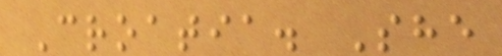Croatia. She
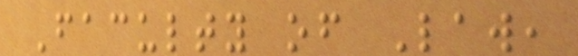Faculty of Law,
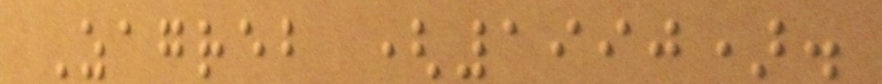Zagreb (1990).
